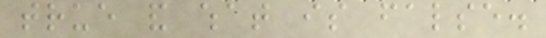true and what is false.
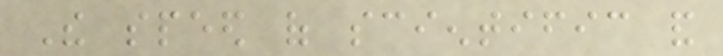The speed of scientific and
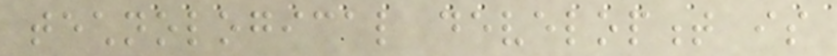technological development is
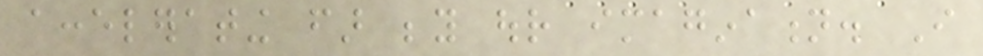accelerating far beyond our imagination. I
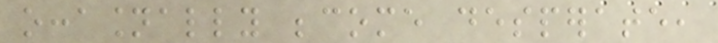occasionally become desperate,
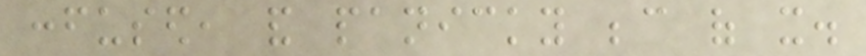confused, and panicky because of it.
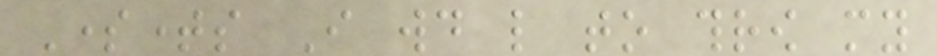Sometimes I would like to throw my
